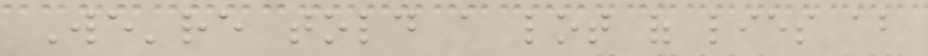We're told a lot of lies about
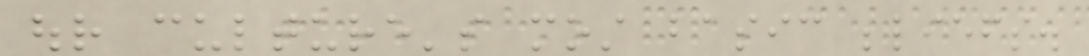our culture's most basic beliefs.
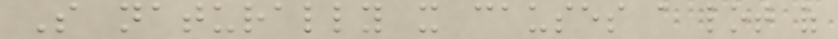So naturally it causes a lot of
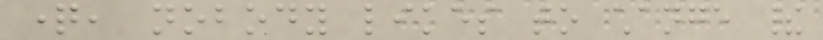question, nobody likes to change their
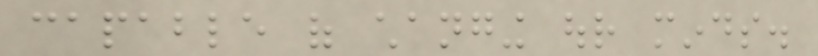capable of changing our minds.
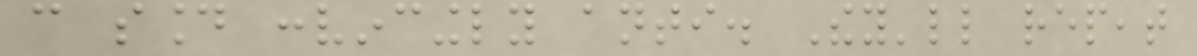can sound convincingly anti. They'll repeat
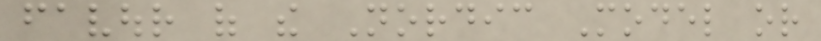favour of the Nordic Model or
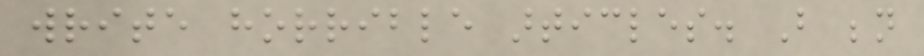write horrible articles. But beneath
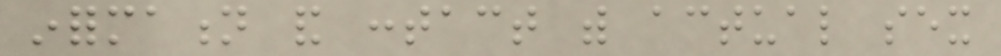information and contact with actual sex
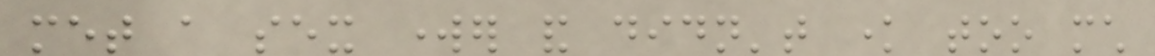met a sex worker and didn't know too much
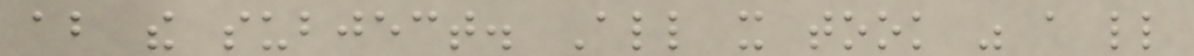about the subject. All it took was a little
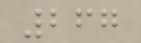267
